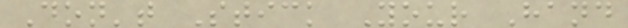Don't Stick Your Hand
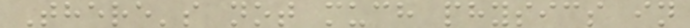There's not much physics in
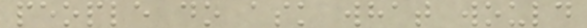people do ask what would
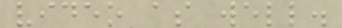video as well.
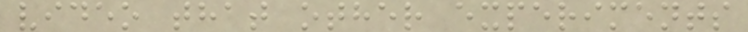video that other experiments
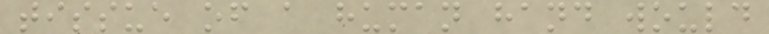tissue of a human hand would
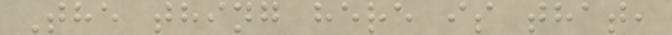The thing here is that,
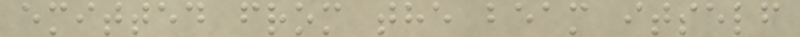emitted from the beam itself
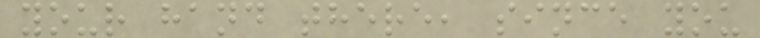your hand there, since you
